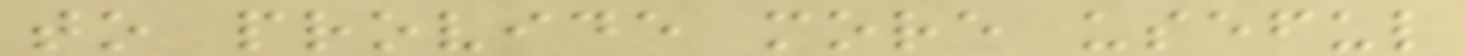to provide more useful
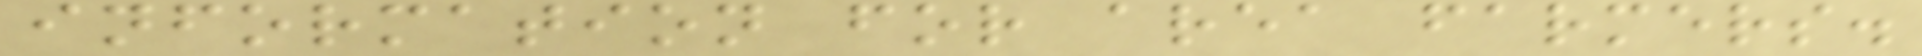information for area farmers.
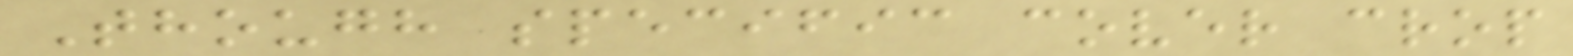Though specific cover crop
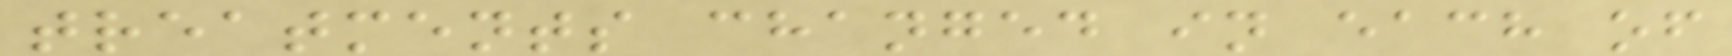treatments changed in each of
